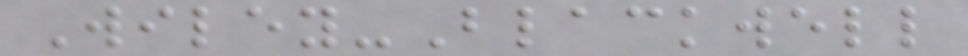Wiley-Blackwell
